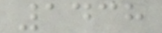1438
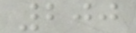200
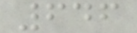646
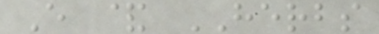E & HERBS
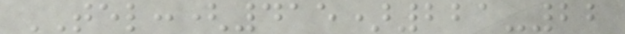TEL:(415)221-22
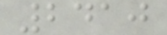2410
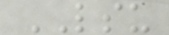LSU
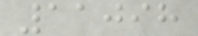11098
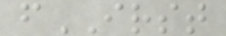fIRST
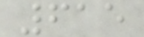615
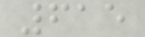615
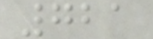721
